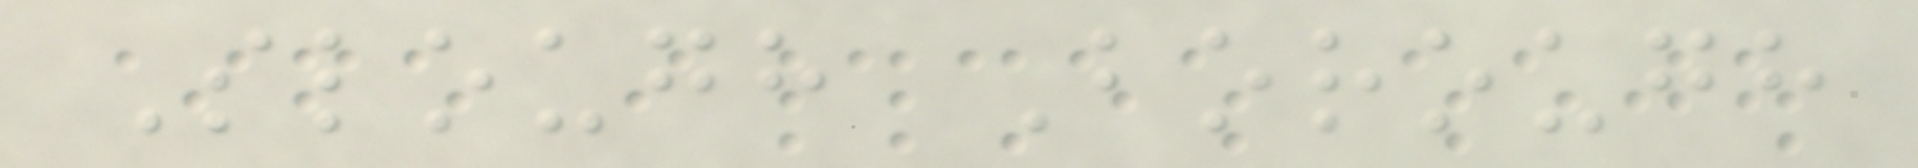Slough Borough
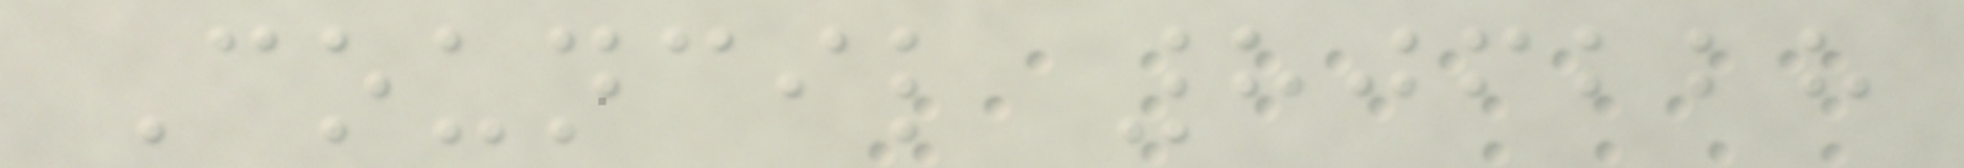Council 806228
